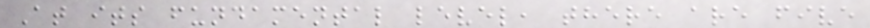At its fundamental level, there are five
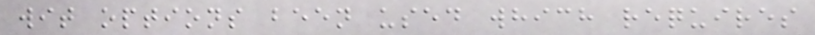wit options been used which requires
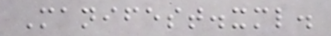Manifest.xml.
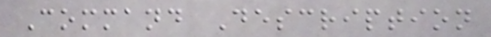Command Description
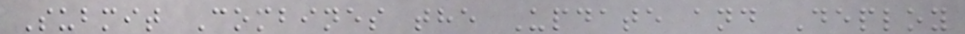Submit Combines the Update and Deploy
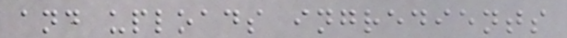and uploads ingredients
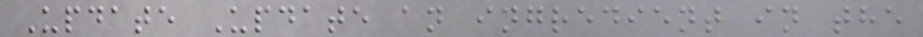Update Update an ingredient in the
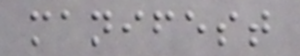manifest
